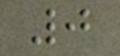0
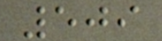509
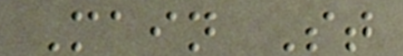Main St
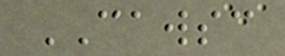CAWSC
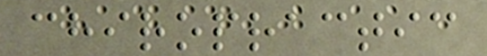chiropractic
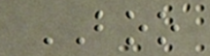BOO
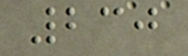230
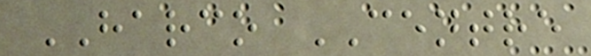HARCO CENTRE
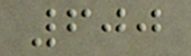600
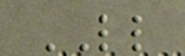LL
